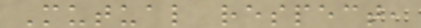Mutual respect,
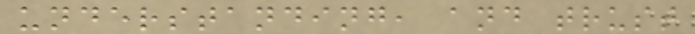understanding, and trust
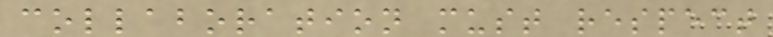collaboration must respect
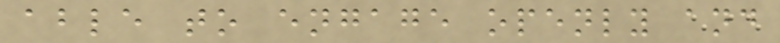able to engage openly and
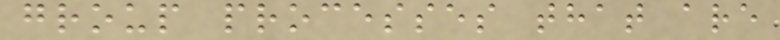group processes that are
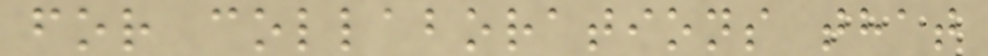for collaborations that
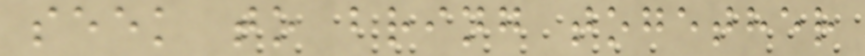seek to bring together
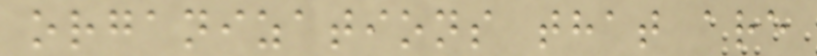organizations that are
